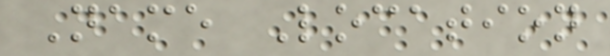Name Location
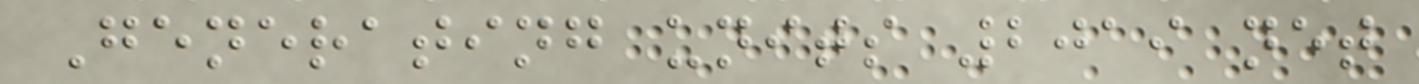Generating units 2019 net
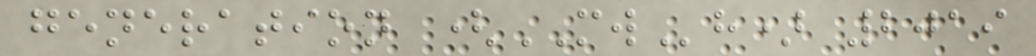generation (MWh) 2019
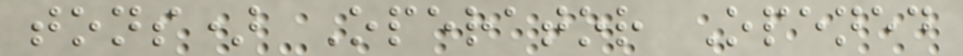tons) Operator Opened
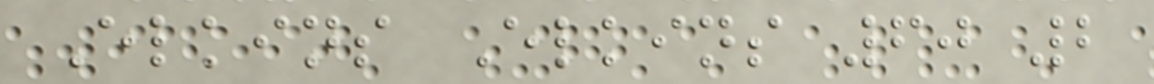Elkins Elkins 60 2
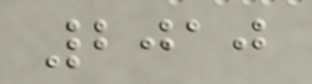2010
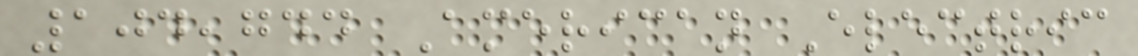104,744 American Electric
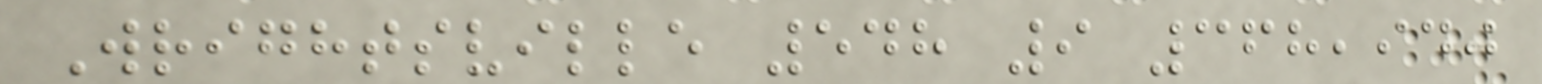Wrightsville 548 9 368,940
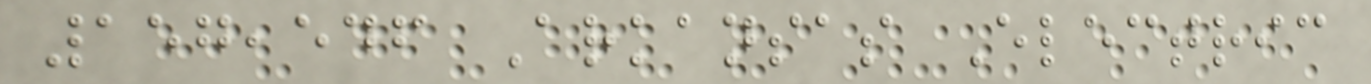157,546 Arkansas Electric
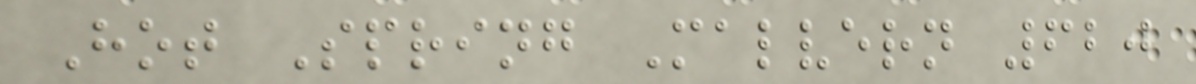Hot Spring Malvern 620
